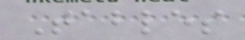Tables
